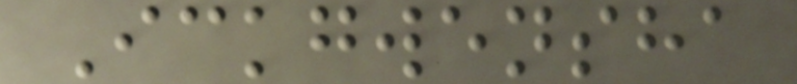Ickgwensha
